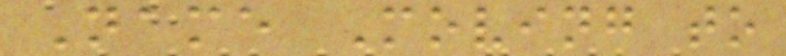Name Moving to
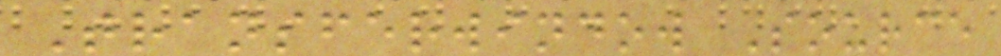Transferwindow Source
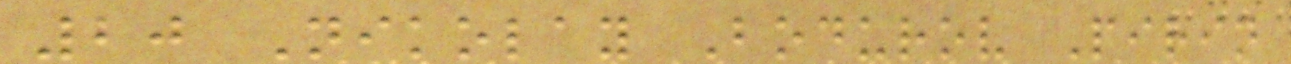20 Nikolay Bodurov Pirin
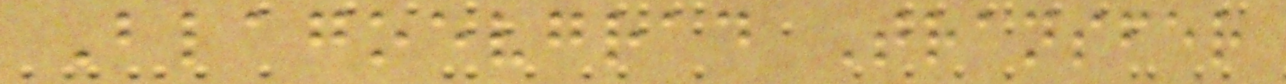Blagoevgrad Transfer
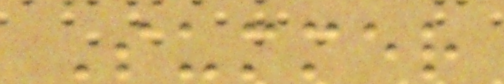Summer
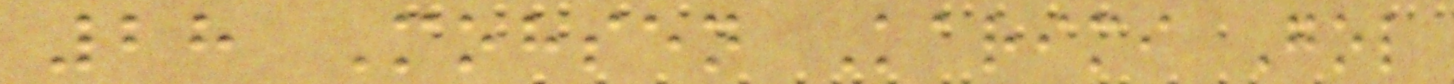28 Mohsen Karimi Gol
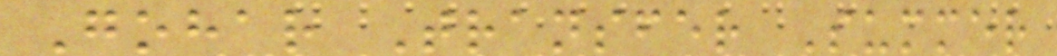Gohar Transfer Summer
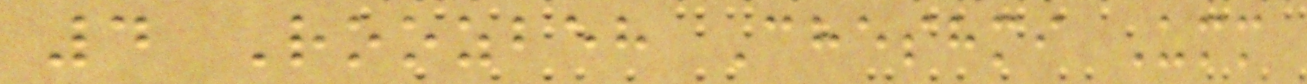4 Roozbeh Cheshmi Umm
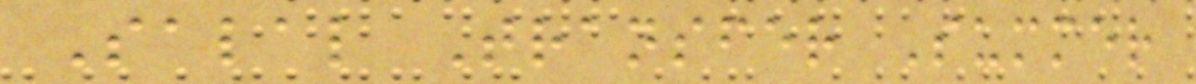Salal Transfer Summer
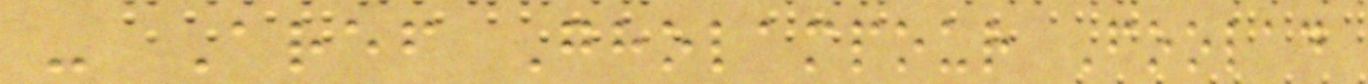- Aref Gholampour Foolad
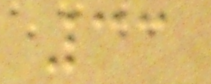33
